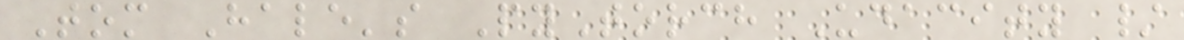Tom Hale's PyTorch Udacity /
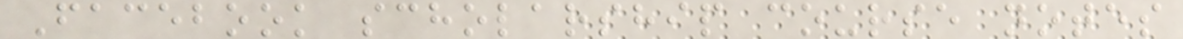Facebook scholarship course notes
